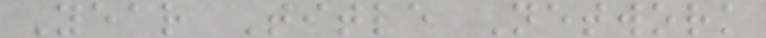Year Title Network
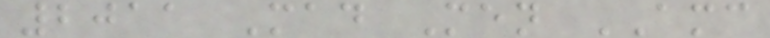2011 Mad Men AMC
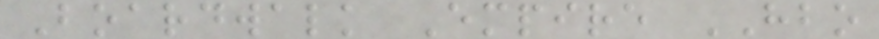Boardwalk Empire HBO
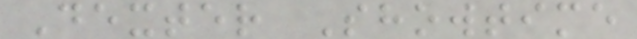Dexter Showtime
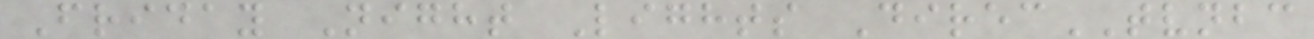Friday Night Lights DirecTVNBC
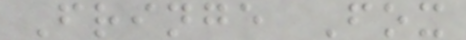Fringe Fox
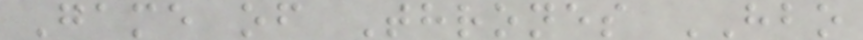Game of Thrones HBO
